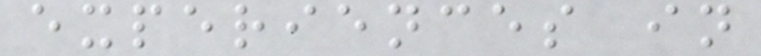experiences in
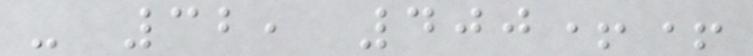- 32, 400++
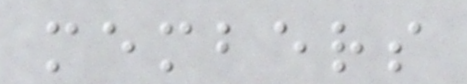members
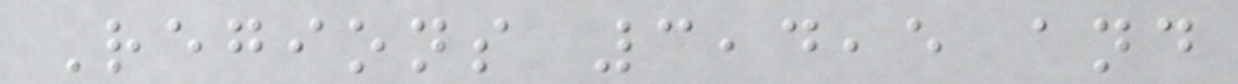Regions 3,4,5 and
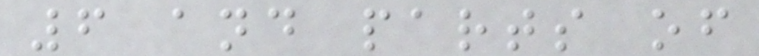6 and parts of
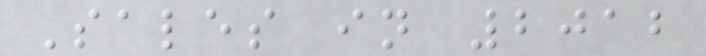Sales in 2012
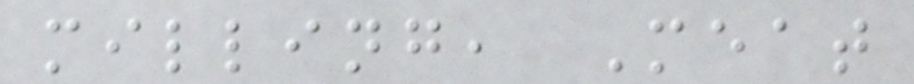milling, Meat
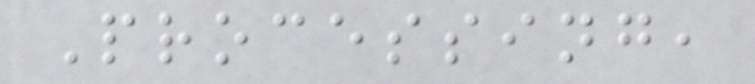Processing,
